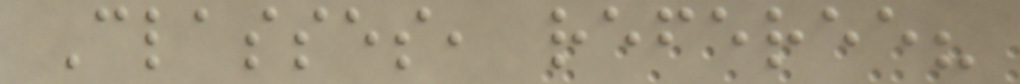Classes, referee?
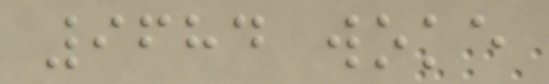9684 woke
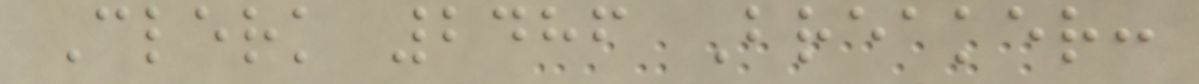Clerk 2486 Breaker:
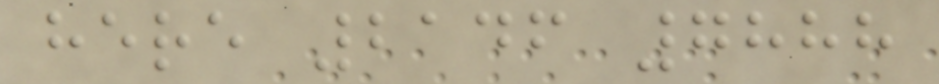here 2146 7888
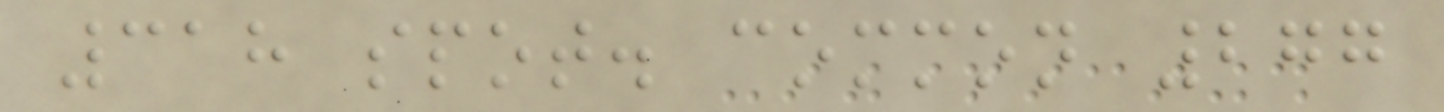318 spot. common 277
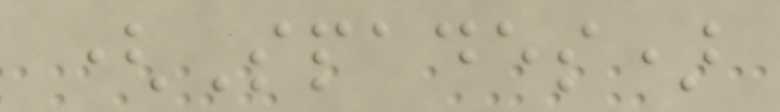(Spades)
